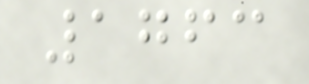1763
